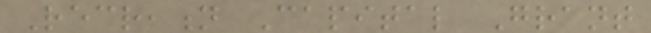Recreation Capital Grant
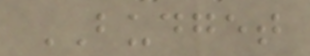BUDGET
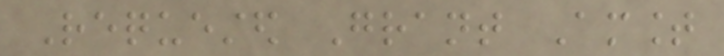Requested Grant Amount
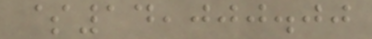$14,000.00
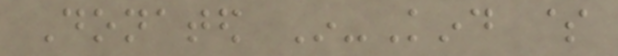Donated In-Kind $
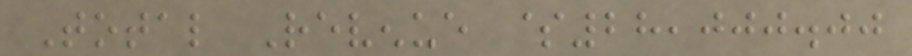Total Revenue $28,000.00
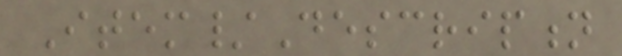Item/Description
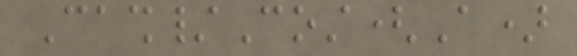Cash/Cost(A)
